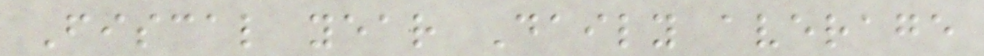Fiscal year Daily average
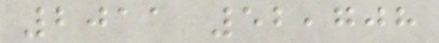2011 52,708
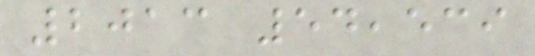2013 54,539
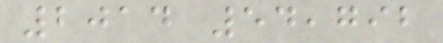2014 54,792
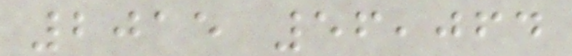2015 56,064
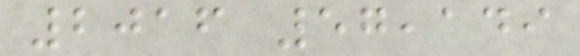2016 57,149
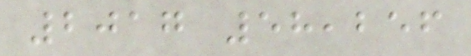2017 58,256
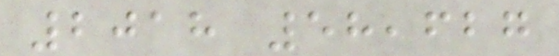2018 58,627
